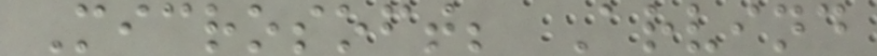Microsoft; Arvind
